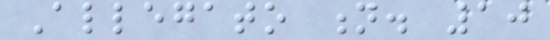Allegato n. 10
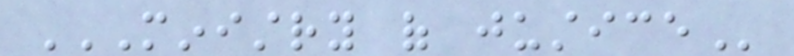MINISTRY OF JUSTICE
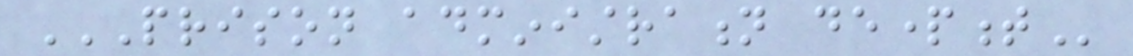PRISON ADMINISTRATION DEPARTMENT
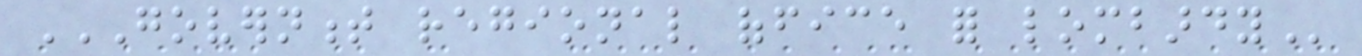GOVERNMENT REGIONAL OFFICE FOR LOMBARDY
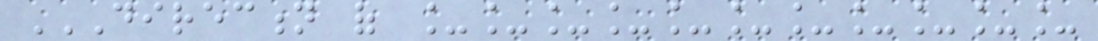DIRECTION OF ___________
